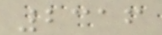2316
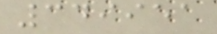349951
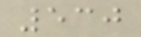530
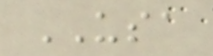USA
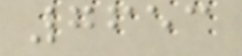7653
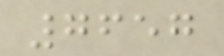7657
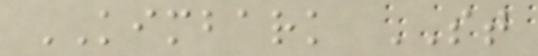KIMBARK ST
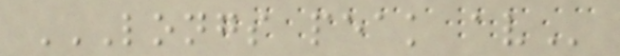LONGS PEAK AV
